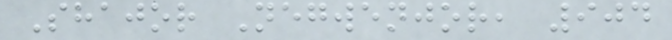Shajor Negwenjor, 904
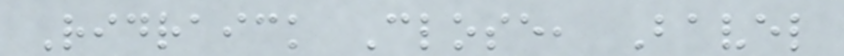Ridraick Close, Bavel
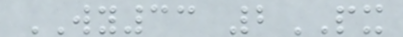WY33 2PX
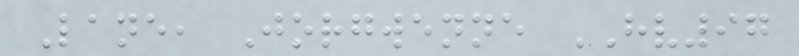Lane, Jorgwenne HV97
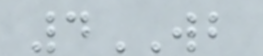4WB
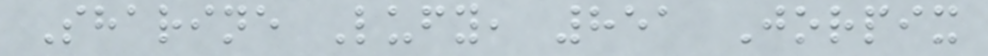Sharine Lufy, 851 Jorpix
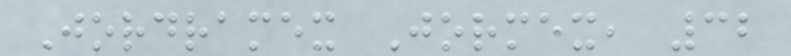Jordramex Jormex, 32
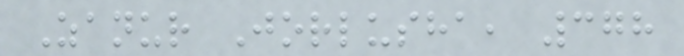Zanur Jorlusha, 378
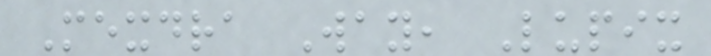Mexdra Way, Lupix
